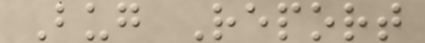Bug Report
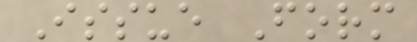Issue Form
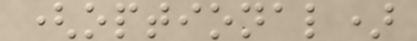(optional)
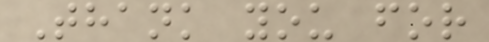Thank you for
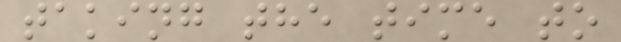taking the time to
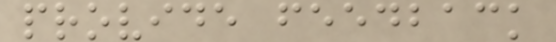provide feedback
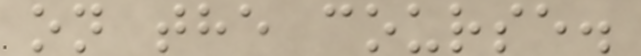on the course.
